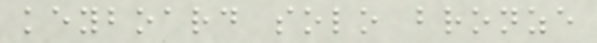keyboard solo bronze
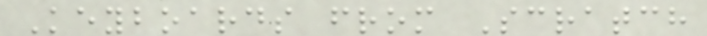Keyboards from Scratch
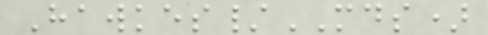Hawkes/MDS)
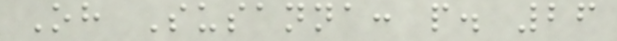Oh Susanna: p. 26
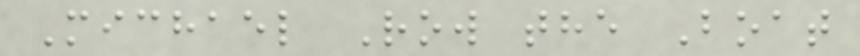Michael Row the Boat
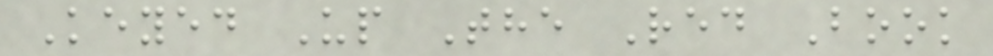Keyed Up The Red Book
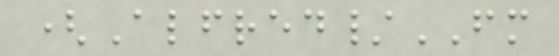(Alfred/FM
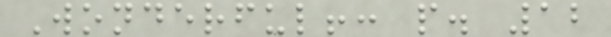Wonderful!: p. 12
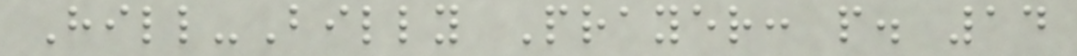Hill-Billy Prayer: p. 14
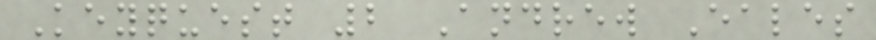Keyquest 2 Andrew Eales
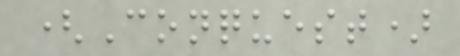(Conquest)
